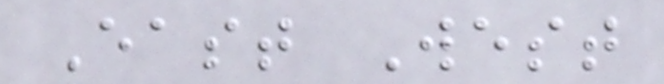East West
